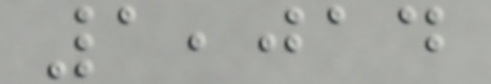1,014
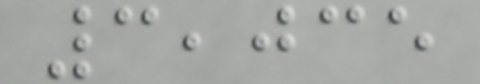3,035
